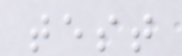test
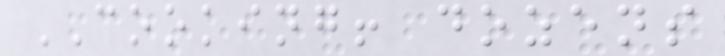COOKING! dozens
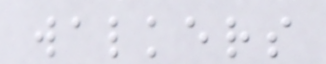walkers
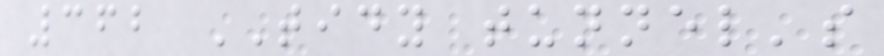362 TIDY tunnel's
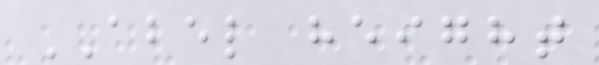ABEL height
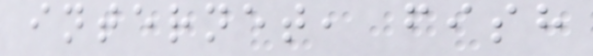internet, fish
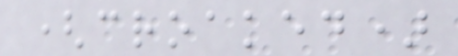(croaked)
